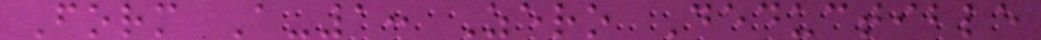Form A-1: Zero Deductible
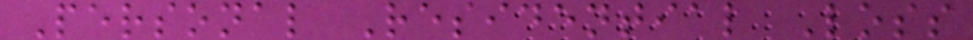Personal Residential Loss
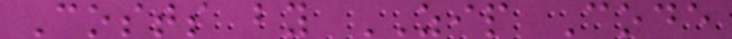Costs by ZIP Code
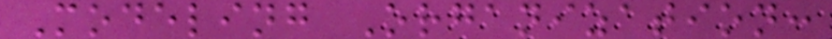Modeling Organization:
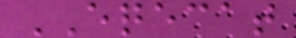EQECAT
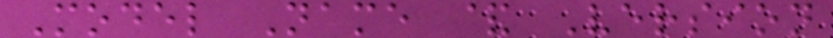Model Name & Version
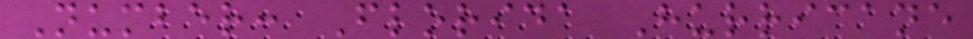Number: Florida Hurricane
